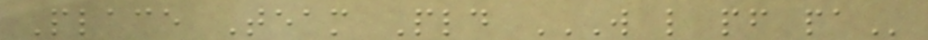Place Team Pld W L PF PA
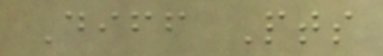Diff Pts
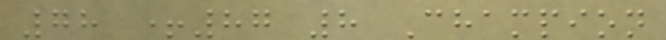78 +87 8 Champion
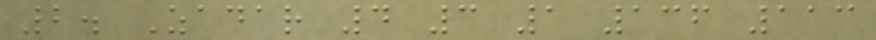2. Zadar 4 3 1 136 113
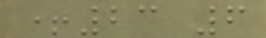+23 6
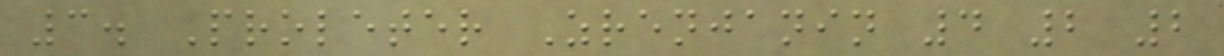3. Proleter Zrenjanin 4 2 2
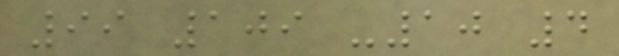99 109 -10 4
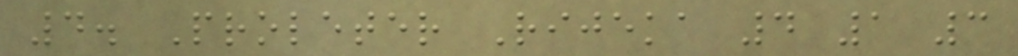4. Proleter Rijeka 4 1 3
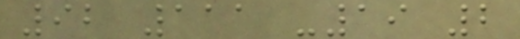92 111 -19 2
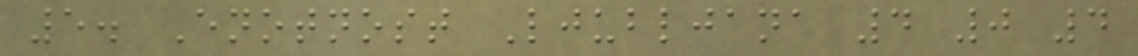5. Enotnost Ljubljana 4 0 4
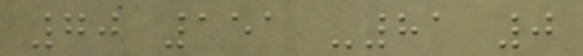70 151 -81 0
